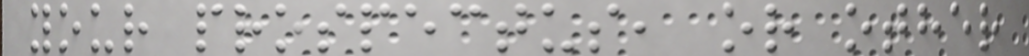your prospectus, or other
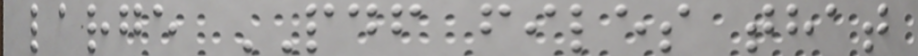large PDF files that
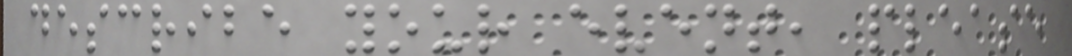describe your event, please
